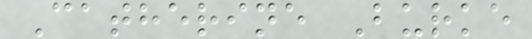Catherine Burke
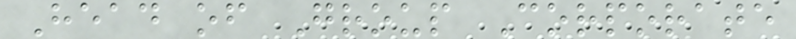Head of Group Corporate
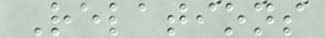Relations
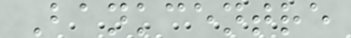Bankcentre
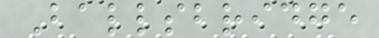Ballsbridge
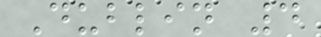Dublin 4
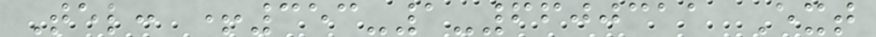Tel: +353-1-6600311 Ext
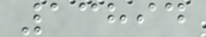13894
